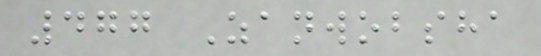477 Zanwobsha
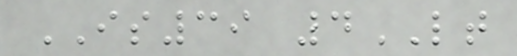IS39 4LT
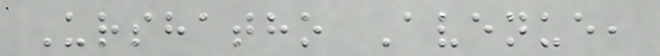Urshatho Avenue,
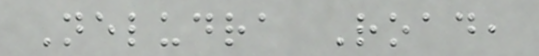Neludra Road,
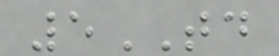5TD
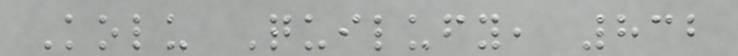Kolu Quilufy, 832
